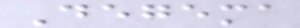Degema
